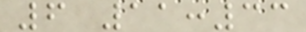6 11:33
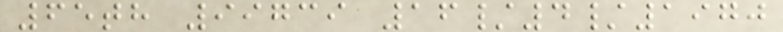65th 99739 16/4/1970
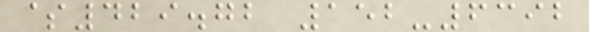$429.72 152-6392
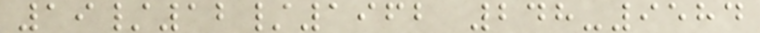19/12/1962 248-9584
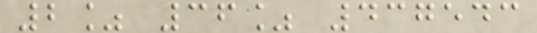2% 36% 437543
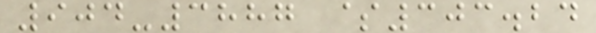904-3887 $303.24
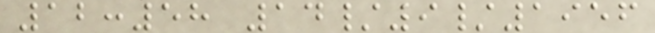12:58 14/9/1956
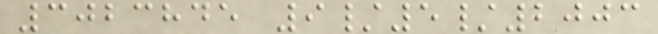3023845 9/5/2003
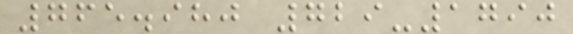765.980 729-1790
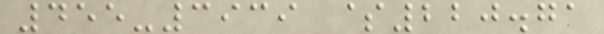455-3939 $220.71
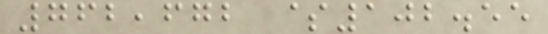762,672 $102.55
